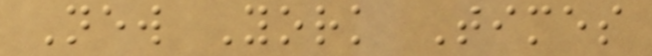New York Times
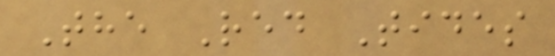The Red Tides
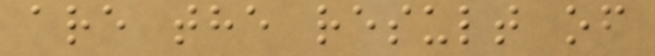are the result of
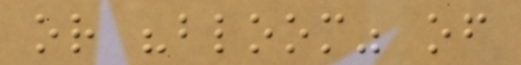or "bloom" of
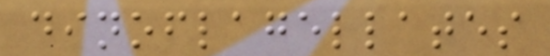dinoflagellates
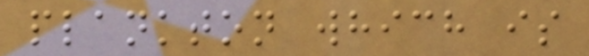plankton which is
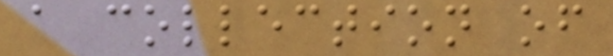a collection of
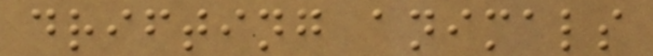drifting animals
